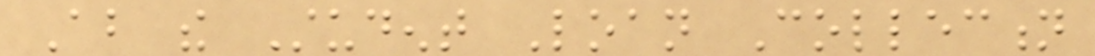About the Student Loan Collection
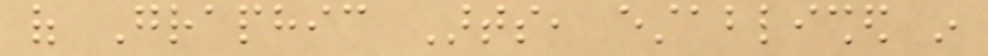of Graphic Arts, established in
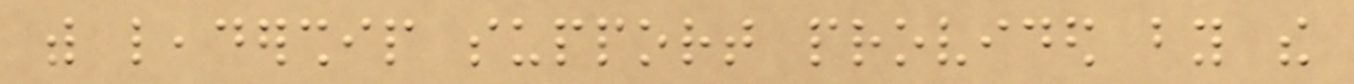with leadership support provided by the
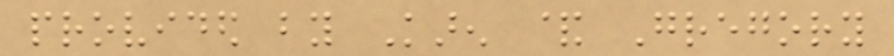provided by Karen & Gregory
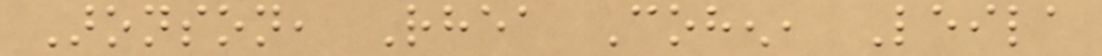Aronson, Rhea Cohen, Leila
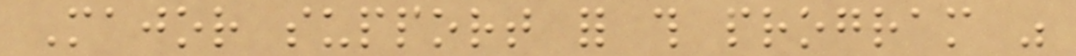Major support for this program was
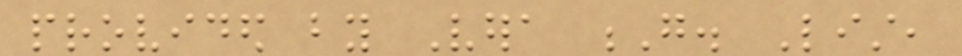provided by Vera G. List,
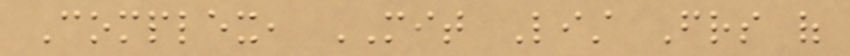Complex, MIT List Friends of
